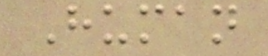Human
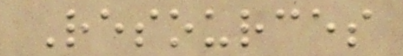Resources
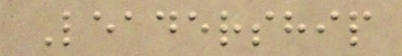Leadership
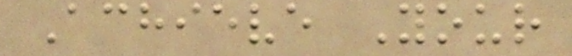Achieve Your
